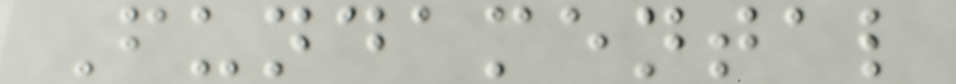Fundamental
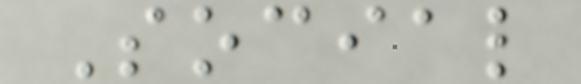Social
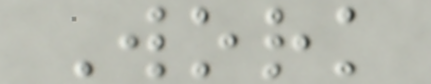Work
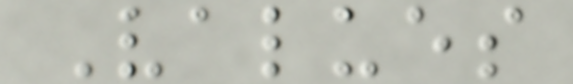Values
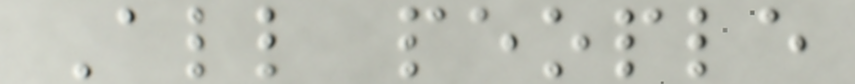All people
